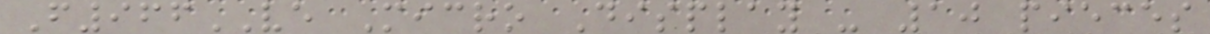F966VE Micro Display - 10 pieces
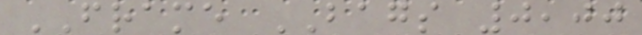FRAME BAGS 0,00
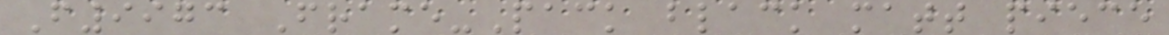F9973 Frame-Pack black matt piece
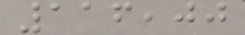116,00
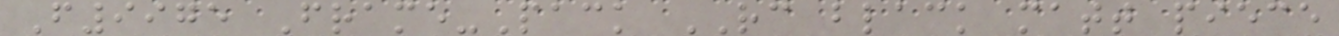F9975 Frame-Pack RC black matt piece
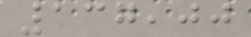137,00
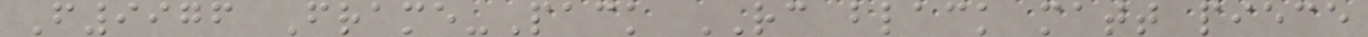F9976 Frame-Pack RC black matt piece
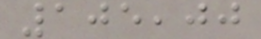105,00
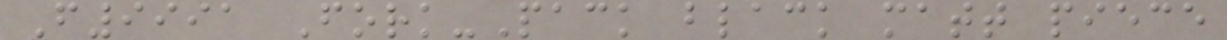F9991 Fork-Pack black matt piece
